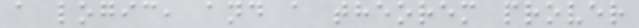a logic, and a theorem prover
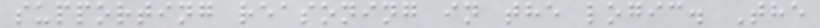supporting reasoning in the logic. The
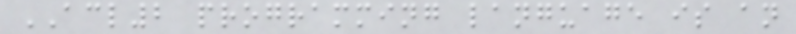ACL2 programming language is an
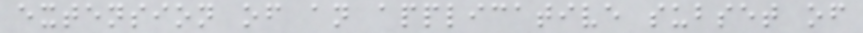extension of an applicative subset of
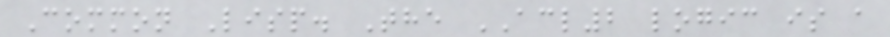Common Lisp. The ACL2 logic is a
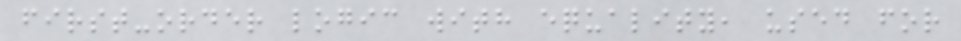first-order logic with equality, used for
